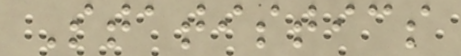Statistics
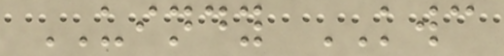UINDY KWC
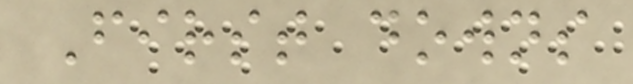First downs
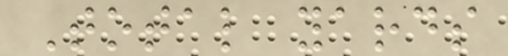Total yards
